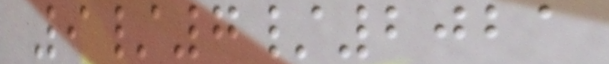9/7/2021
